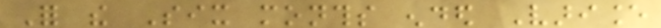For the Six months ended Variance
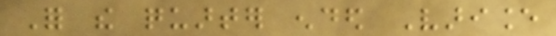For the quarter ended Variance
